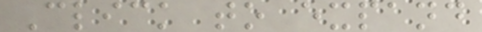Click to expand
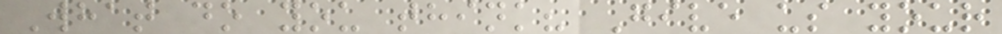What do you think? Give us your
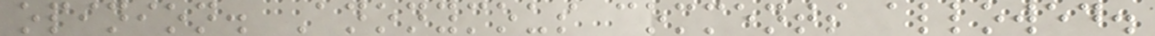opinion. Anonymous comments allowed.
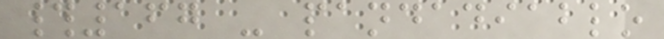#167 - pandadiablo
